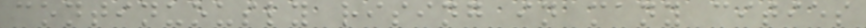continuously rising in many cities
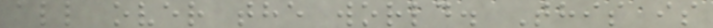all over the world. This is
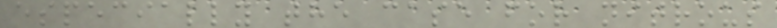especially the case for nitrous
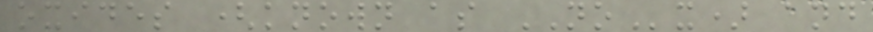oxides (known as NOx) and
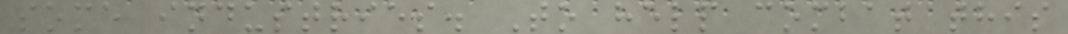some industries. To help combat this
